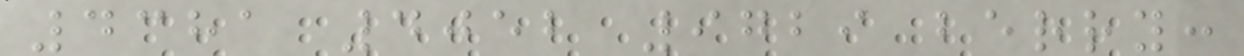4381 4052 9729 berry:
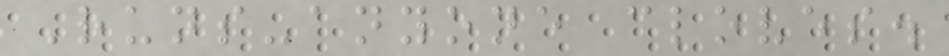Runs-anyone cloves.
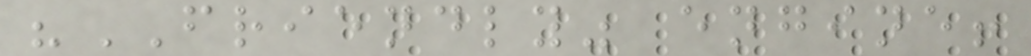"FRIENDLY" engine!
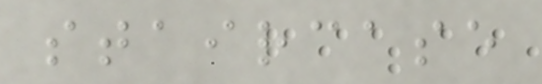staircase
